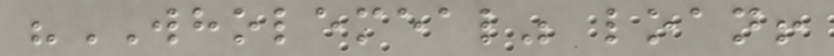"WHOLEMEAL" loan!
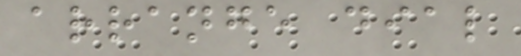arrange dial
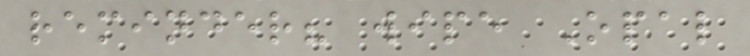reminder? wipe Opal
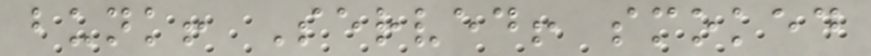bunk! Served! smoked
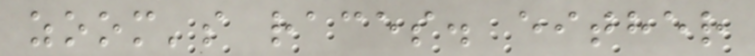zoom's races. either
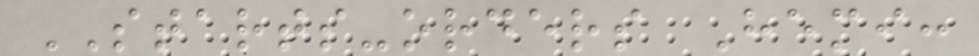STARTS-orders Hemi:
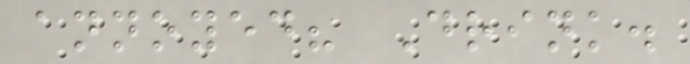annoyed? Drink.
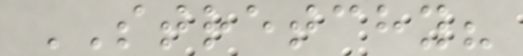STRETCHY?
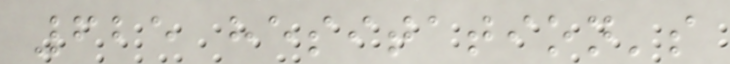625 hesitation's
